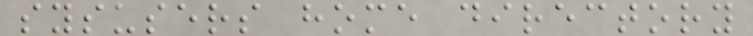sysusers home directory
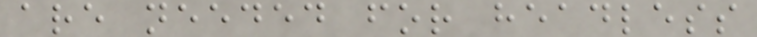are needed for headless
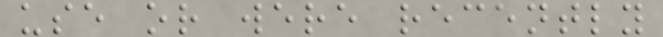use or were recently
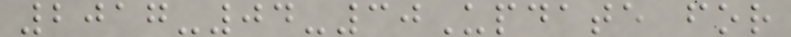2017-04-30Update for
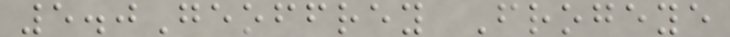5.0Geoffrey Frogeye
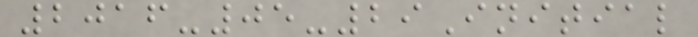2016-05-29Initial
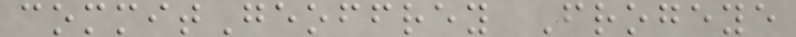commitGeoffrey Frogeye
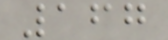167
